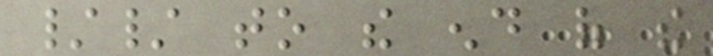// to the end of the
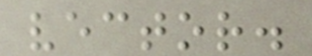vector.
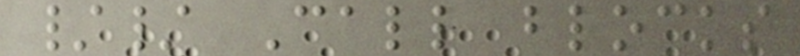// Call blocks
